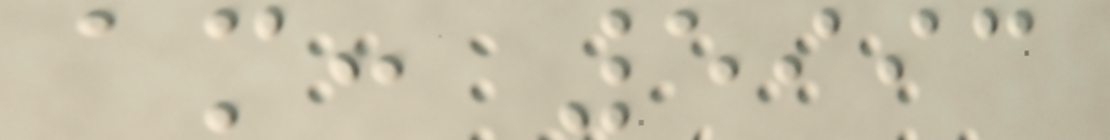am: 5993
